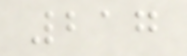217
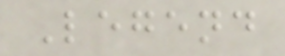Legend
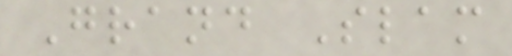Grand Slam
